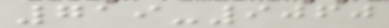719-9060
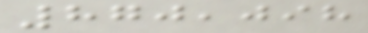870,098
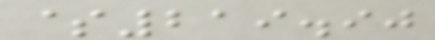$219.90
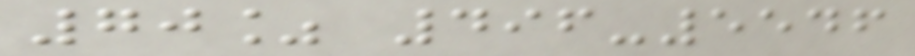70% 496-5546
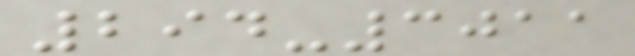294-3011
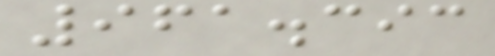961.393
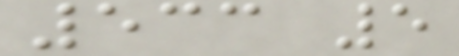533 5
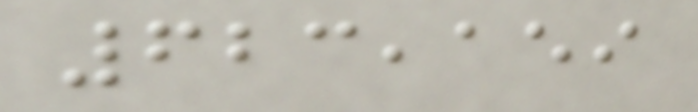623,159
